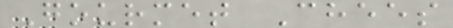Gourmet Chees
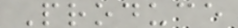Produce
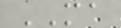MA
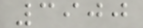3900
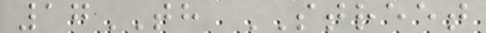17TH STREET
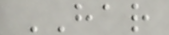HAR
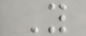Y
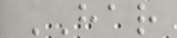HAR
